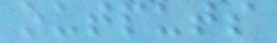outputs
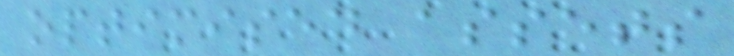optimised assets
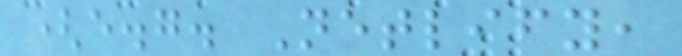(e.g. Netlify,
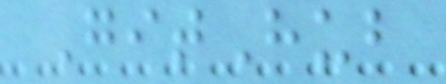GitHub
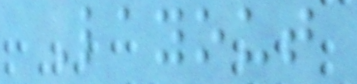Layout
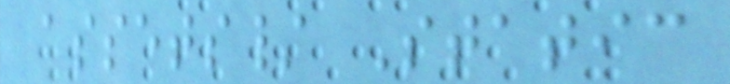assets/ Static
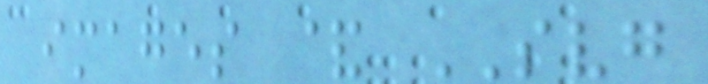images & SVG
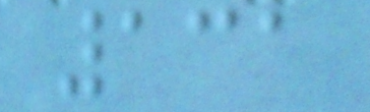131
